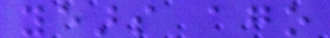years ago
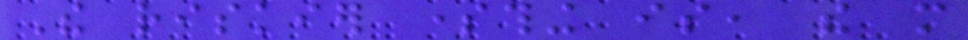The riskier something is, the more
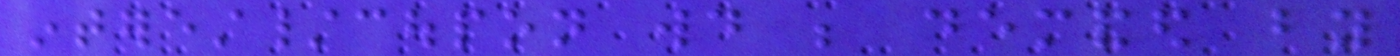interest/coupon would be demanded by
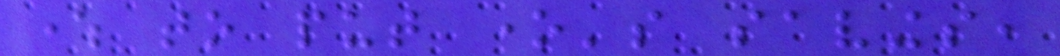where to put one's savings,
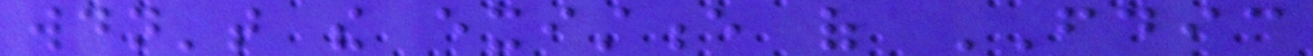wouldn't the existence of FDIC
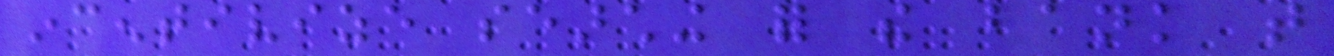incentivize searching for the bank that
